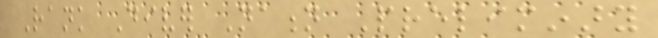Rank Diver Nation Preliminary
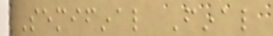Semifinal Final
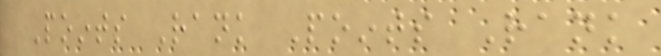Points Rank Points Rank
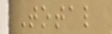Total
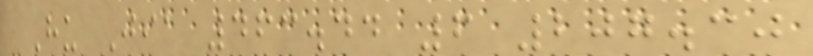Hu Jia 463.44 6 207.30
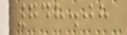748.08
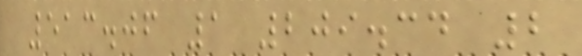513.06 1 209.34 2
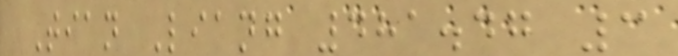Tian Liang 481.47 3
